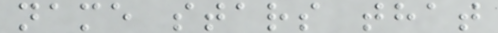name stars that
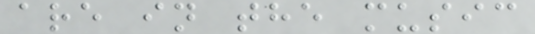are in the music
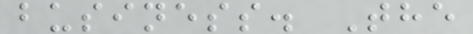business. The
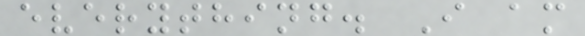everything. I am
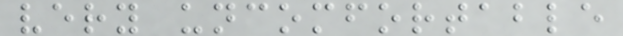very uncomfortable
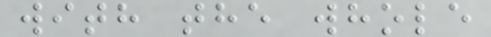with the whole
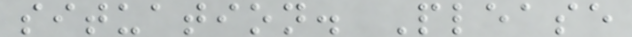situation. Please
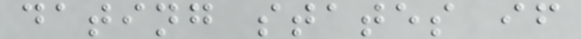dating states if
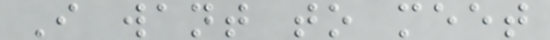I want to meet
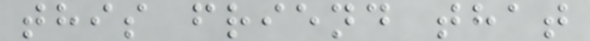this friend that
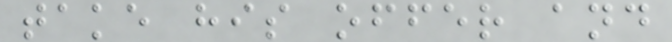take his offer and
